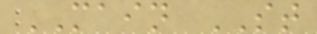MAIN ST
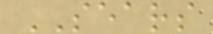SEARS
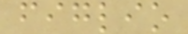figlio
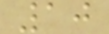10
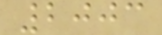2003
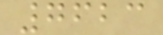7623
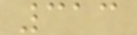313
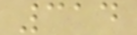314
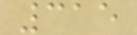315
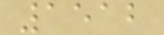1512
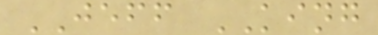JEFF KING
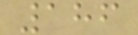186
